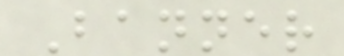Banner
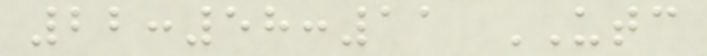22:58:11 UTC
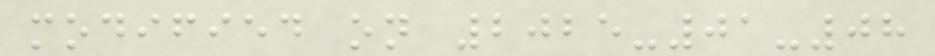modified on 2025-01-08
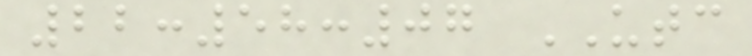22:58:07 UTC
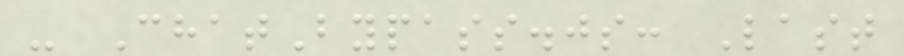- ChatBypass.js: Last
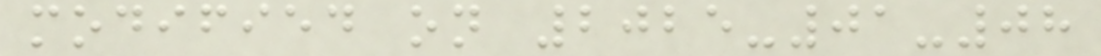modified on 2025-01-08
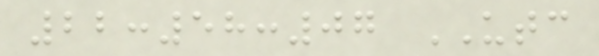22:58:07 UTC
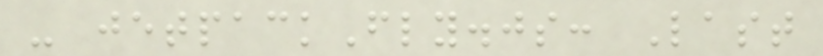- jetpackFly.js: Last
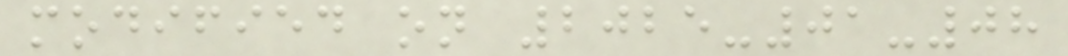modified on 2025-01-08
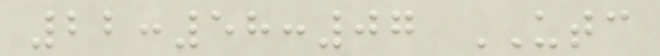22:58:07 UTC
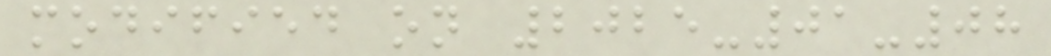modified on 2025-01-08
